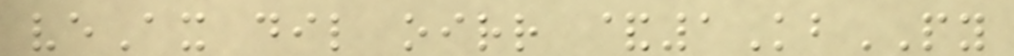veAx dil oirr &1KbPY
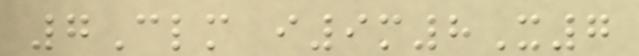7Clm i9m8X7
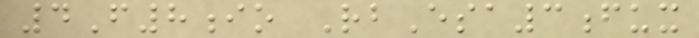4F8io RbEsa3fux
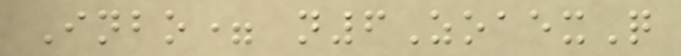Inbo= n6ZoaexQ
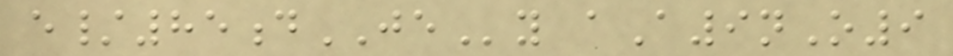e/85dJEy aA9nO9
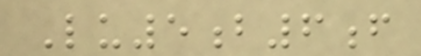Lu5b6f
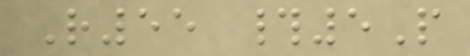R55 #5P
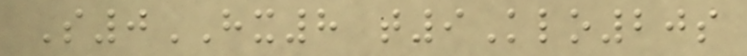S0HX8 t9Klo20s
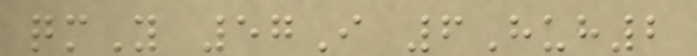qmY 57I 6Huh2
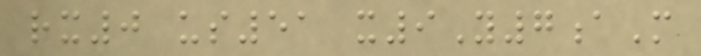rx0 us51 x9Y7aM
